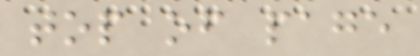top of page
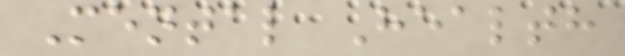Mental Health
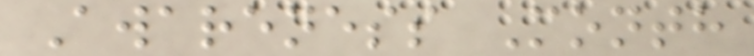Awareness Month
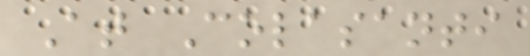At Colasanti
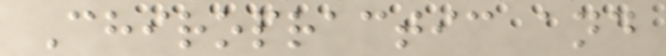Chiropractic and
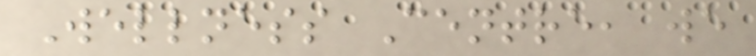Wellness Centre, we
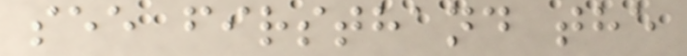see firsthand the
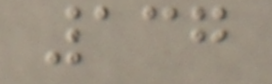137
